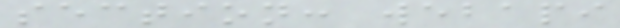section: webapi
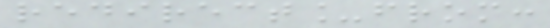redirect_from:
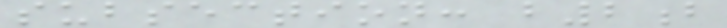subsection: b2b
